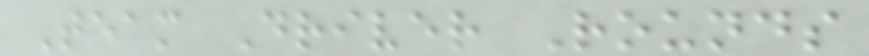Team Driver Rounds
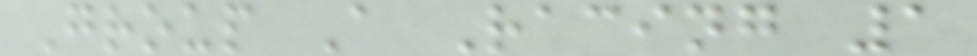Group A Racing 1
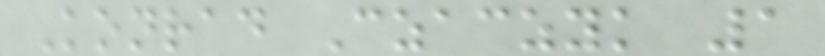Konrad Czaczyk 1
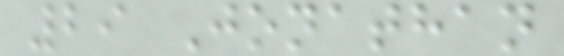29 Jonathan
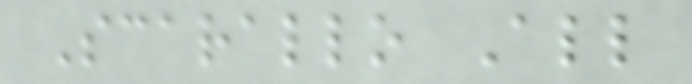Scarallo All
